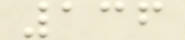136
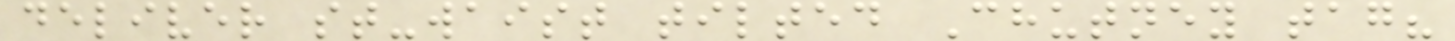deliver st-waist tilted Chutney tag?
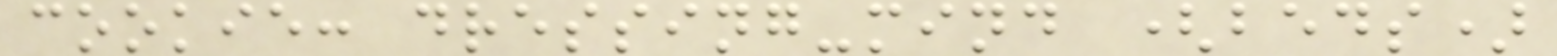cookie: dressing-mind (beds)
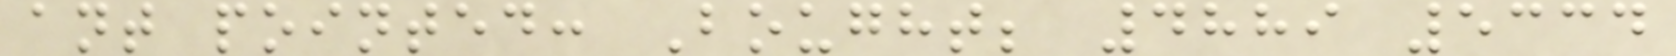ant pointed: Bought; 4889 5334
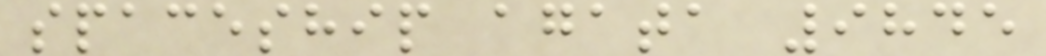spaceship agata 9845
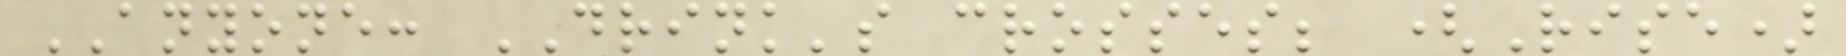ANYONE: DRINK's crosses; (Rise)
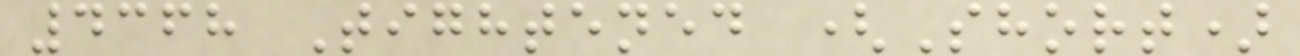4368 Tightened (Short)
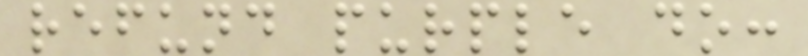refund purple do:
